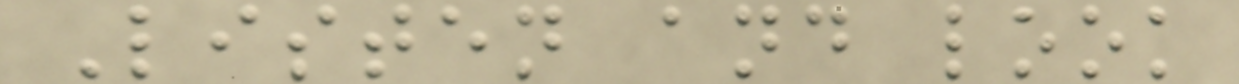Listen and look
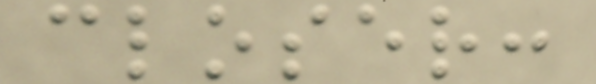closer:
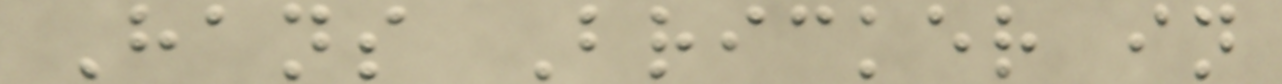Hans Bricker in
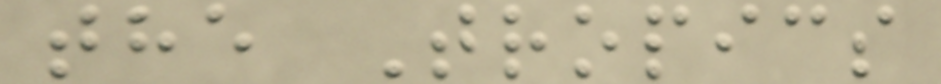the Tropics
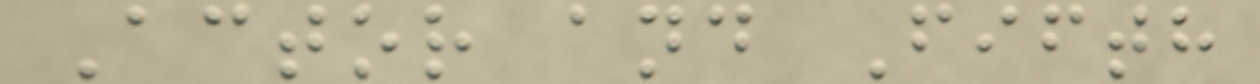Actor and Fifth
